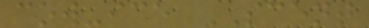cow-ice SCENT
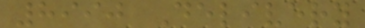8990 Delivery
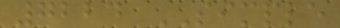7224 SIMPLE
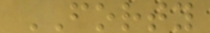FORTY
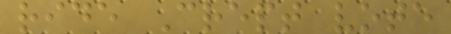ride Crept vote
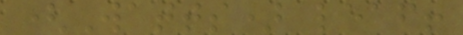(Watts) leaf!
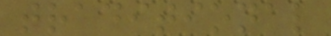traditional
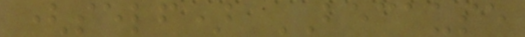(self) BECAUSE
